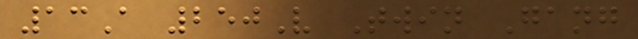13A 250V Twin Gang
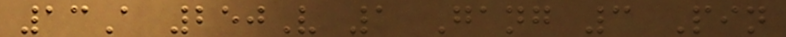13A 250V 1 Gang 3 Pin
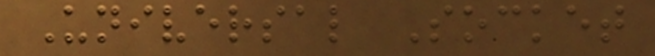Universal Socket
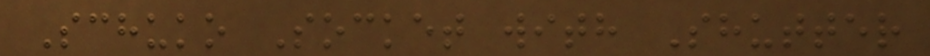Schuko Socket with Shutter
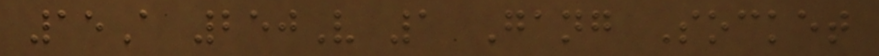15A 250V 1 Gang Socket
